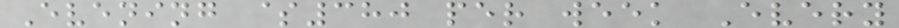Evening $380 per week Every
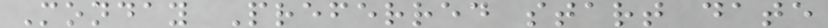Monday Preferred start date
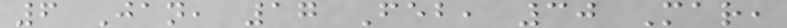6 Jan, 17 Feb, 30 Mar,
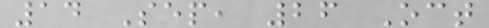14 Sep, 26 Oct
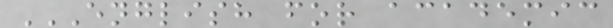ENGLISH FOR ACADEMIC
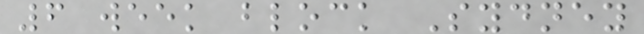6 week block Sydney
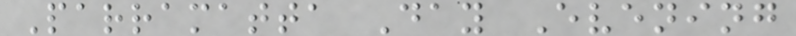Parramatta Day Evening
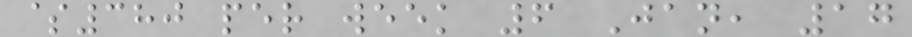$380 per week 6 Jan, 17
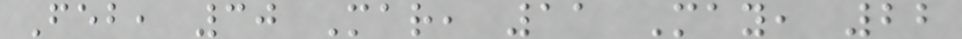Feb, 30 Mar, 11 May, 22
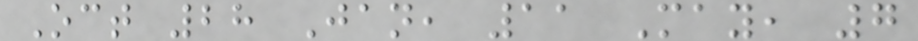Oct 28 Jan, 11 May, 7
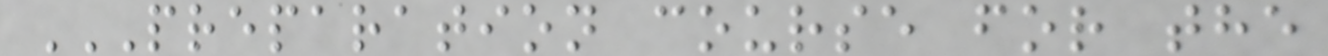PREPARATION COURSE FOR THE
